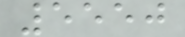5550
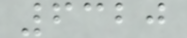6320
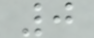0
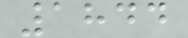1844
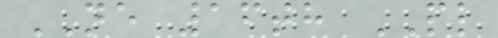NE 16th PL
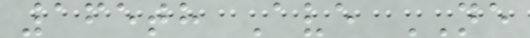165th Ave NE
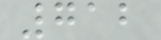712
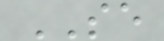SE
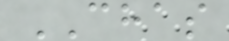CHAS
